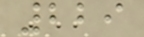229
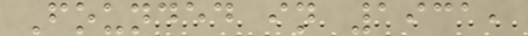Founded in 1931,
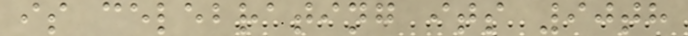is celebrating its 90th
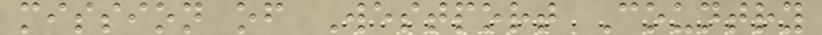mission of Westport Country
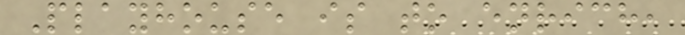Playhouse is to enrich,
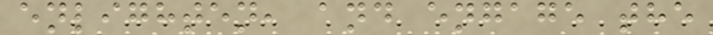enlighten, and engage the
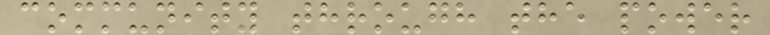community through the power
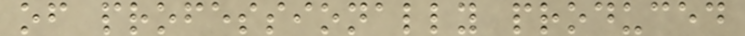of professionally produced
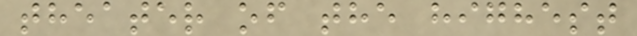theater of the highest
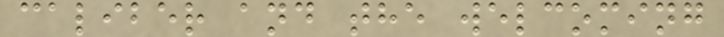caliber and the welcoming
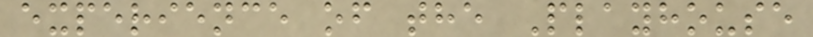experience of the Playhouse
